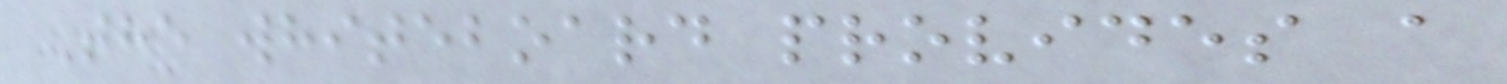The whiteboard provides a
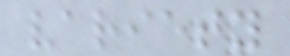variety
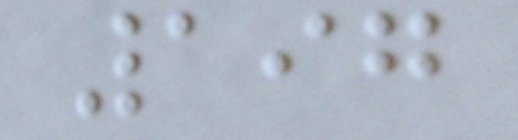197
